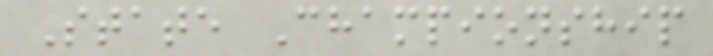State Championship
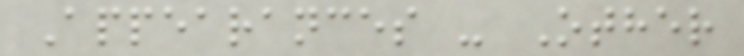Appearances - Other
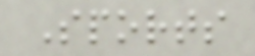Sports
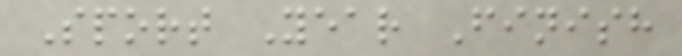Sport Year Finish
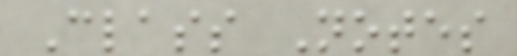Class Notes
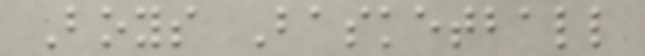Boys Basketball
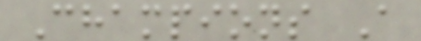Champions A
